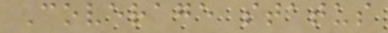Coverage status
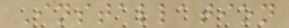Installation
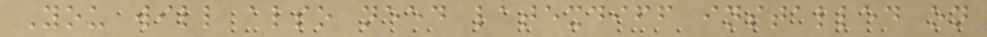You will also need latexdiff installed on
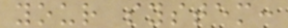your system:
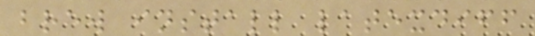brew install latexdiff
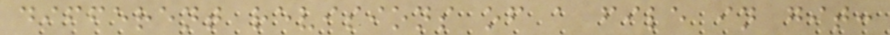different revisions of a file in git:
